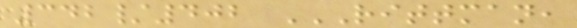342/402 RITTMAN,
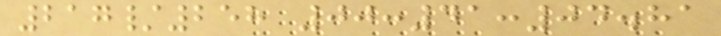217/258 00:41:04.81
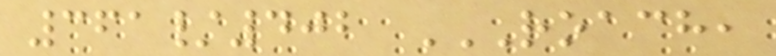361/402 ROACH,
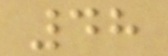48
